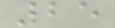25
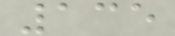135
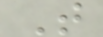T
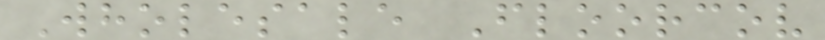Wholesale Floorcov
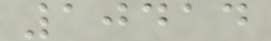10414
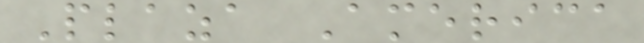Plaza America
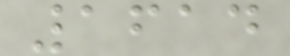1614
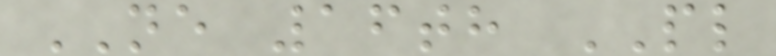NE 16th PL
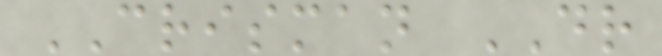CRISMAN DR
